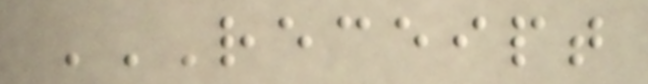RECEIPT
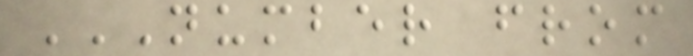NUMBER FROM
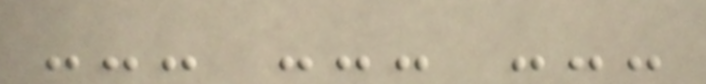--- --- ---
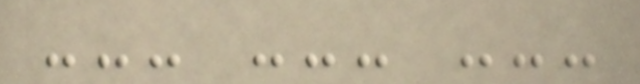--- --- ---
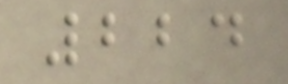224
